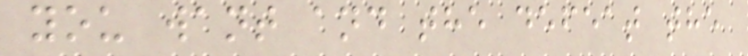you want and the defeat the
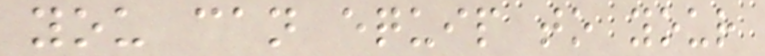you can equip to your
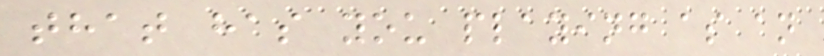that has you playing as an
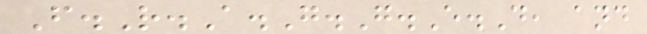F.R.A.G.G.E.D, and
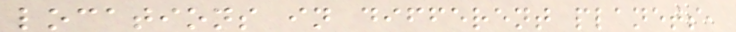locations in different planets,
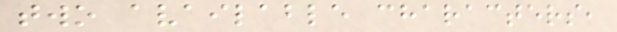two available characters,
